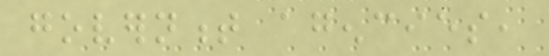government agencies,
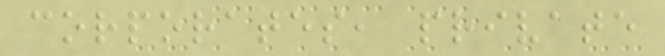corporates, private
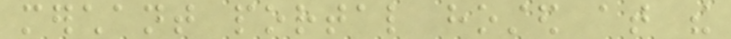merchant portal hosted at the
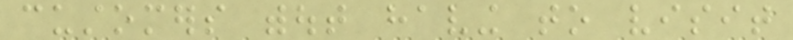customers without having to visit
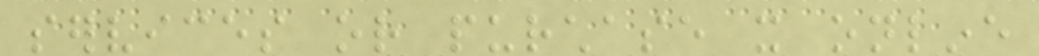services or purchase it online
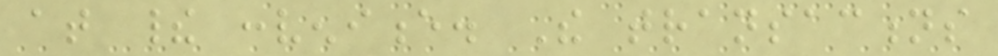at their convenience. The transactions
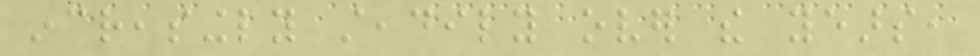increasingly steadily over the years,
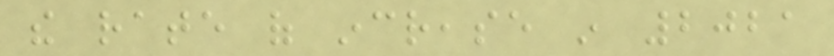the rate of increase in 2021
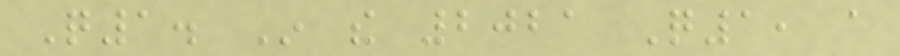Q1. In the 2021 Q1, a
